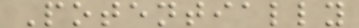Potentially
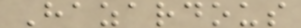Hazardous
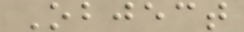Object
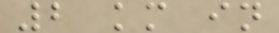2 km in
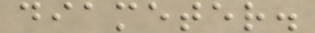diameter.
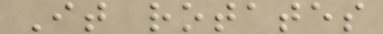It rotates
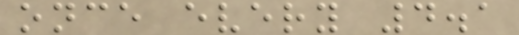once every 4.1
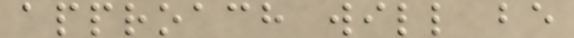approach will be
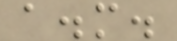a.m.
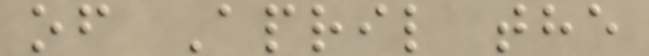of April the
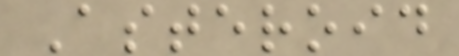Asteroid
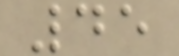45
